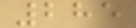285
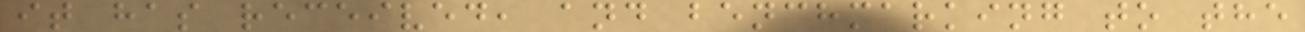it has received, and benchmarking to the
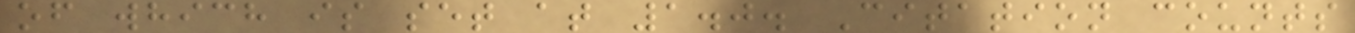of which is set at 1.0. Citation counts
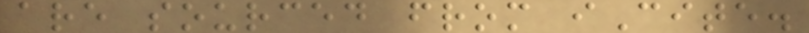are sourced from iCite.
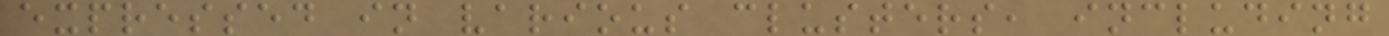expressed in various clusters, including
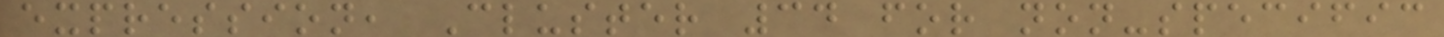expression, Cluster 34 for non-specific
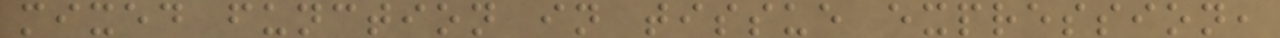mixed function in tissue expression,
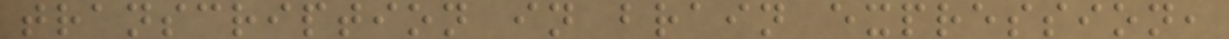transcription in brain expression,
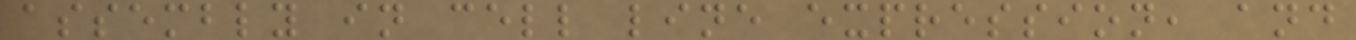assembly in cell line expression, and
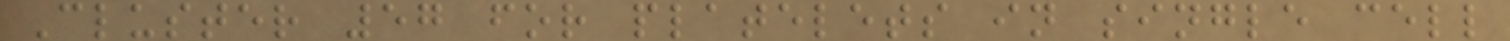Cluster 57 for platelets in single cell
